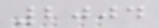2004
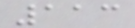113
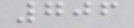706
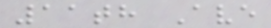11th Ave
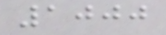1000
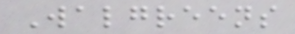Walgreens
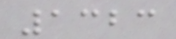1323
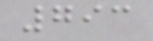793
